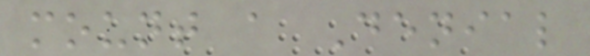mount a Denial
